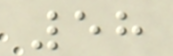58
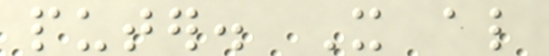puter. It also
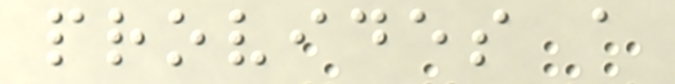provides a
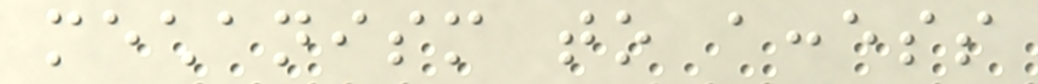mechanism to access
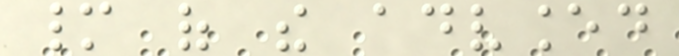many of the advanced
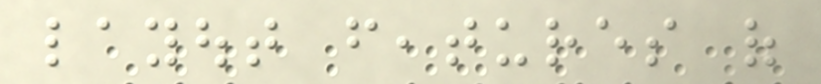layout features of
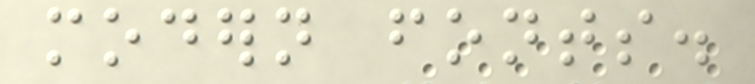modern fonts.
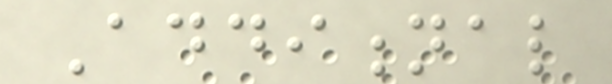Additional
